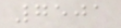7501
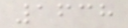1638
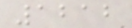1212
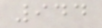944
